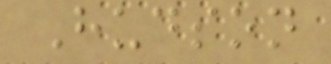Hudson
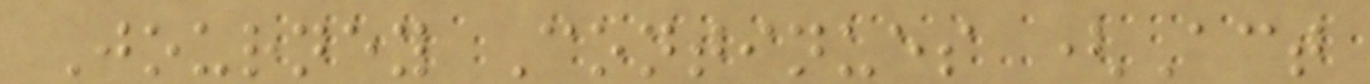Journey Continues (Act
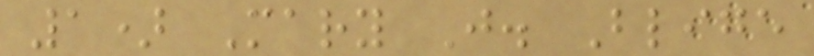1) Mary J. Blige
